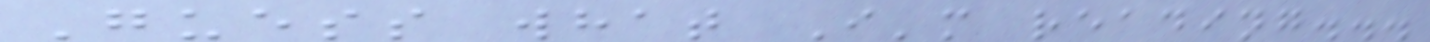Guess what I'm reading...
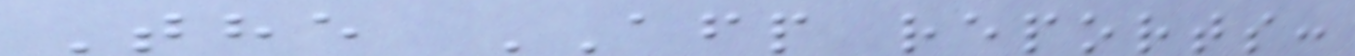The AFP reports:
